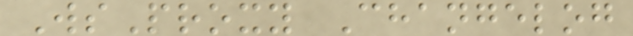WsProxy Changelog
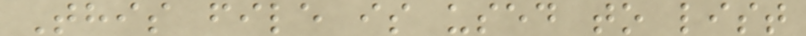This file is used to list
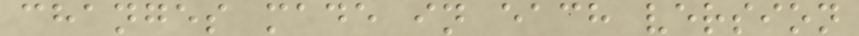changes made in each version
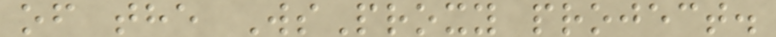of the WsProxy project.
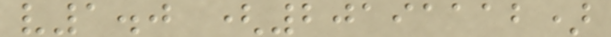v1.0 (20191112)
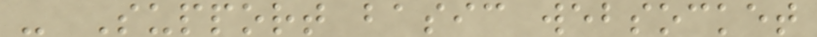- Support basic websocket
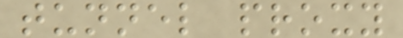tunnel proxy
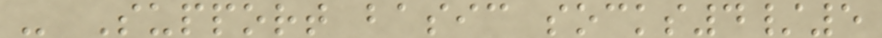- Support basic socks4/5
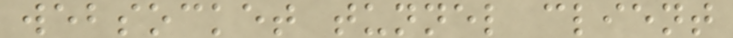websocket tunnel client
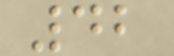42
